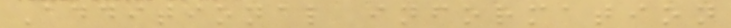Additional information
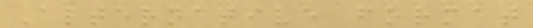Alternative format
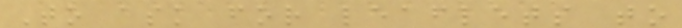To ask for leaflets to
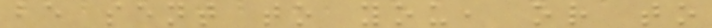be sent to you, or to
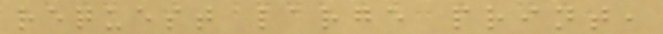request large print,
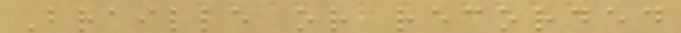Braille or recorded
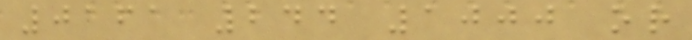0161 244 1000 or
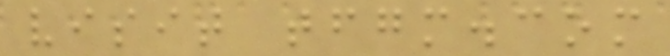visit tfgm.com
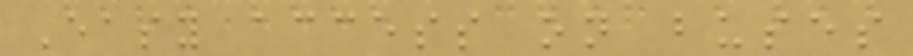Easy access on buses
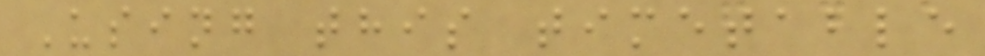Using this timetable
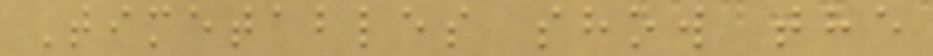Timetables show the
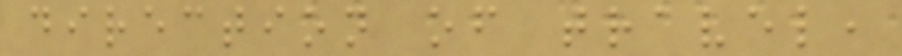direction of travel,
